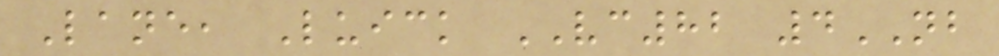Lane, Luick VC82 4NB
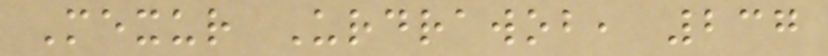Mexur Urdrawob, 237
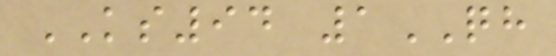KS94 1QH
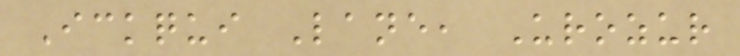Ickqui Lane, Urozur
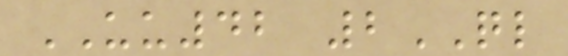UU42 2QL
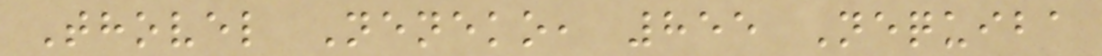Thovel Neneko, 855 Nequiba
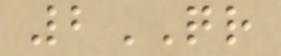2QR
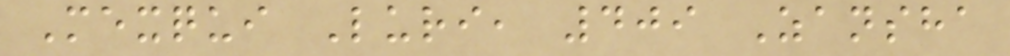Mexqui Luri, 409 Zansha
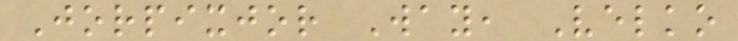Jorpixjor Way, Velko
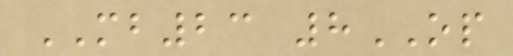MB23 8OP
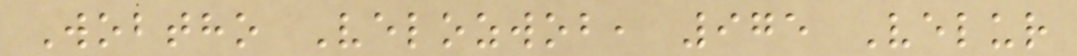Wobtho Velozwob, 975 Velur
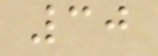30
